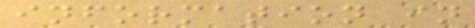information in
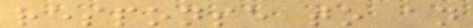response to an
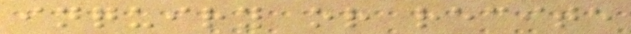inquiry or recite
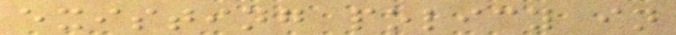existing policy in
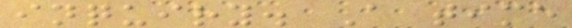inquiry. A time
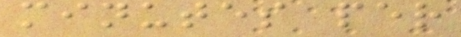minutes per
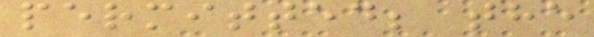permitted; the
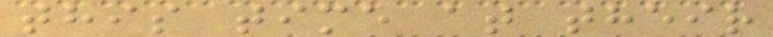this time at their
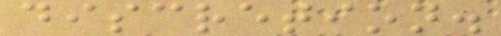discretion.
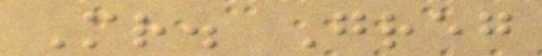Mr. Greg
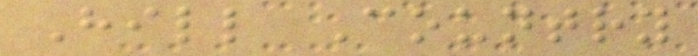Hill Country
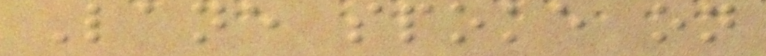Lane spoke on
